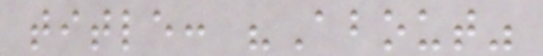title: "About"
